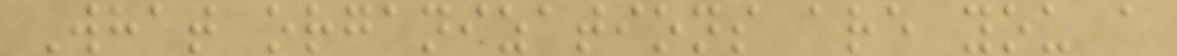What organizations are you a
